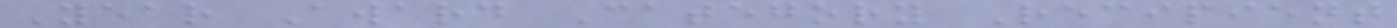Year Award Category Recipient
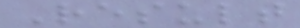Result
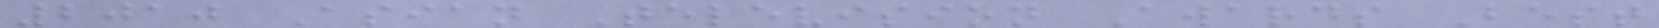2010 Asian Television Awards Best
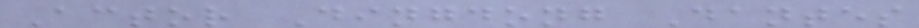Actor Dingdong Dantes
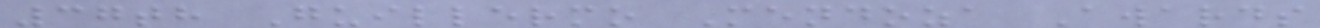37th Guillermo Mendoza Awards
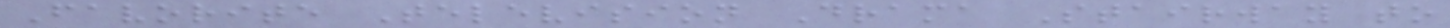Favorite Television Drama Stairway to
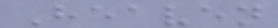Heaven
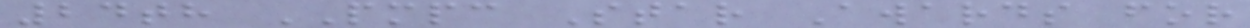24th PMPC Star Awards for
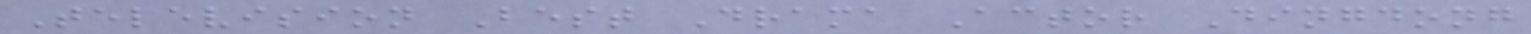Television Best Drama Actor Dingdong
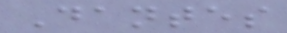Dantes
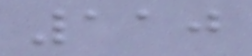110
